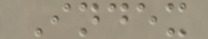Index
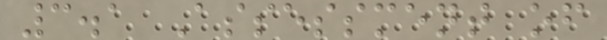3.1 Assessment of
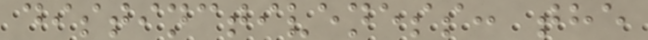distinctiveness: the
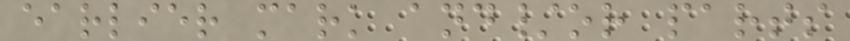earlier mark and/or parts
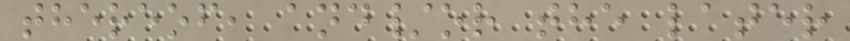thereof, and/or the later
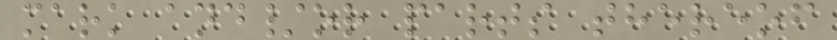mark and/or parts thereof
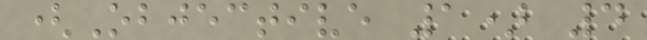(Objective 1) 4
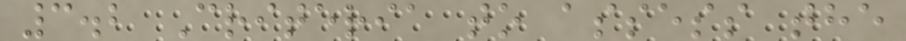3.2 Criteria to assess the
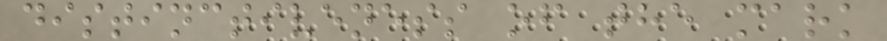distinctiveness of the mark
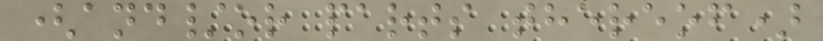(and/or parts thereof)
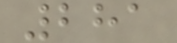281
